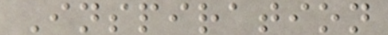Inspiration
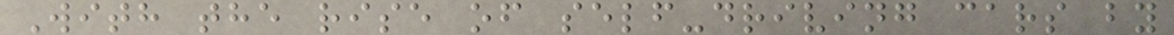With the rise of self-driving cars by
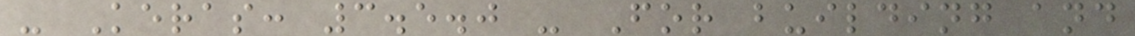- Keras: 3.5.0 - For building and
